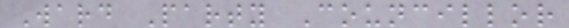Ward Party Councillor
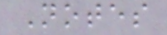Notes
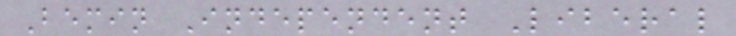Bemin Independent Liberal
